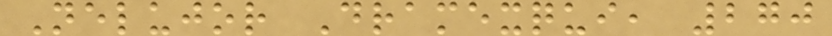Nelujor Dramexqui, 270
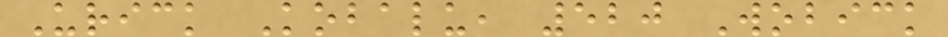Urick Kobalu, 520 Wobick
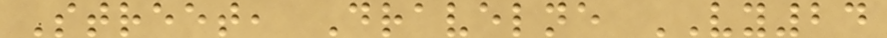Street, Dravelne VY24
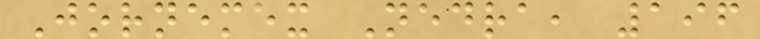Jornemex Nedra, 196
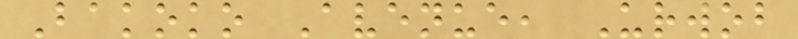Bakoko Avenue, Urwob
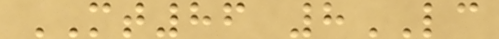MT86 8LC
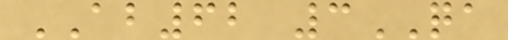AB62 3QA
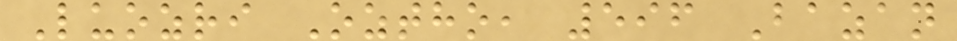Luozri Oztho, 596 Bazan
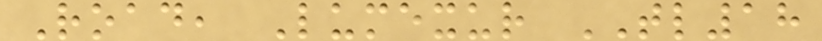Road, Lumexur TL18
